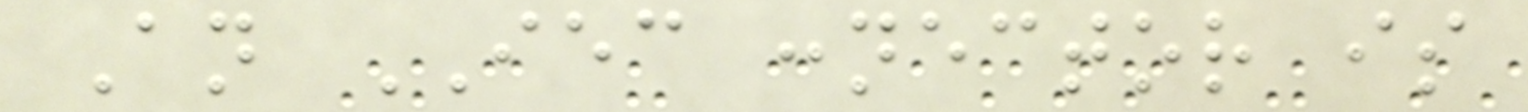An IEC connector is
